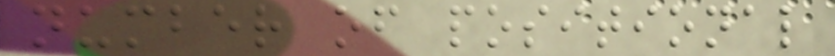number of positional
